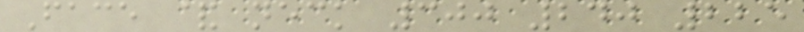Face & neck 300 240 225
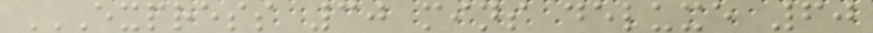EXPRESS 30 MINS DELUXE 60
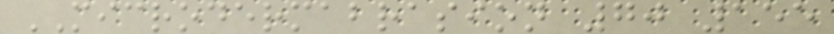MICRODERMABRASION 70 155
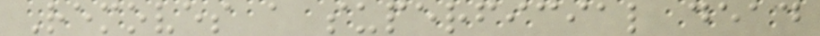Removes a superficial dead
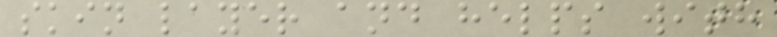skin layer and helps with
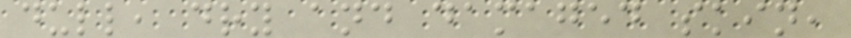dull, dry and damaged skin,
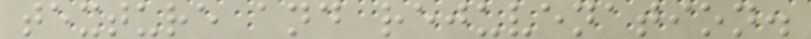texture and rejuvenation.
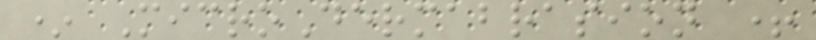* MicroDermabrasion +
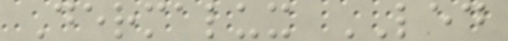Dermalux LED
